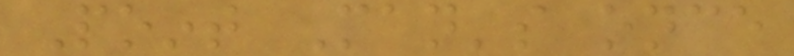Point Man's once
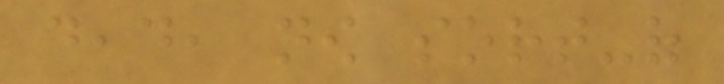dead, now sort-of
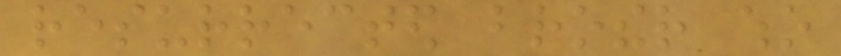resurrected brother who
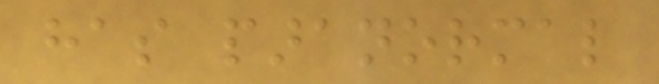has paranormal
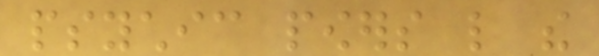psychic powers like the
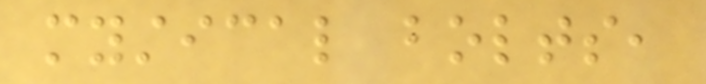mystical bolts,
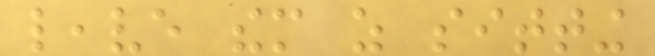leave them as sitting
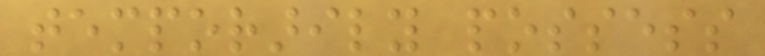temporarily possess
